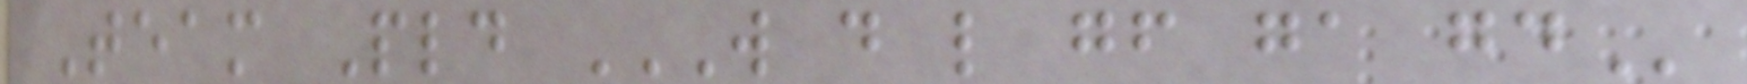Team Pld W D L GF GA GD
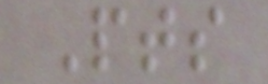Pts
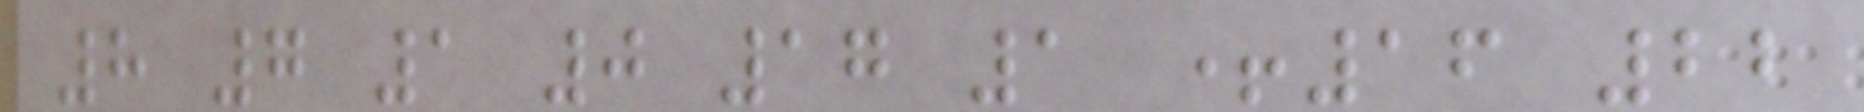8 7 1 0 17 1 +16 22
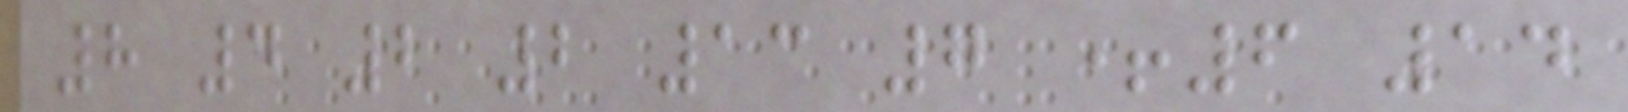8 4 2 2 13 7 +6 14
